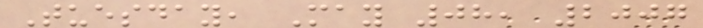Tuesday, May 08, 2007
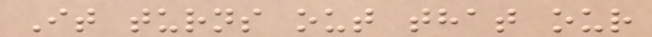It turns out that our
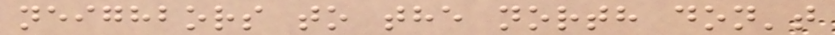neighbors to the north don't
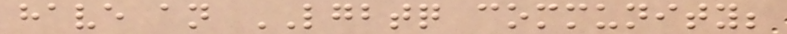have an LGBTQ community;
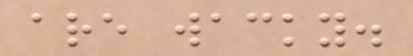are wacky.
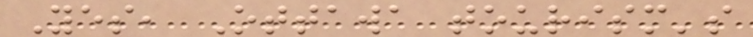Yes, Ottawa tourism's
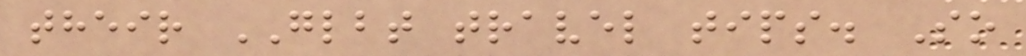their GLBT travel tips. So
